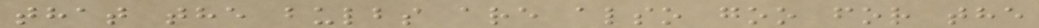that the bulbs are also goo for the
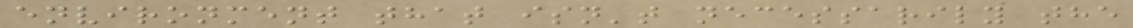environment that isn't necessarily the
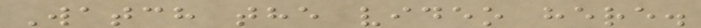Watch the video here.
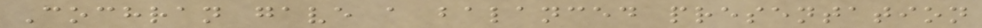Cochran gave a balanced presentation
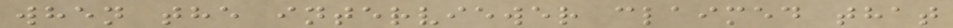when the interviewer claimed that
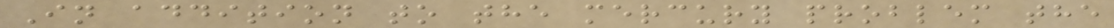In addition to the mercury problem the
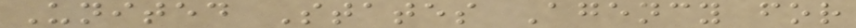United States Agency for
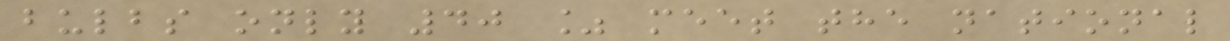bulbs only 40 % meet the national
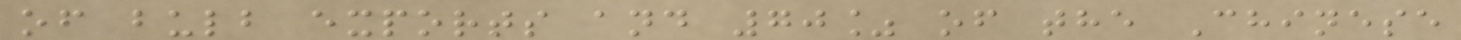of bulb exports and 70% of the Chinese
